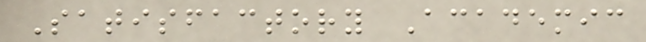Satisfactory Academic
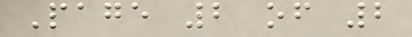Page 2 of 2
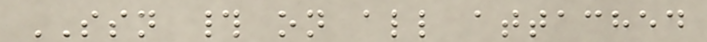SSN # on all attached
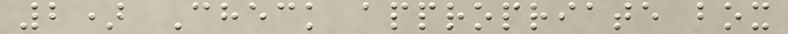2) Check appropriate box
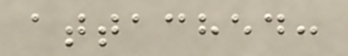attached:
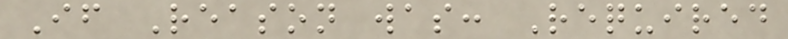If Reason was: Required
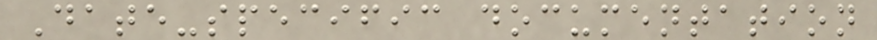Date-specific documentation
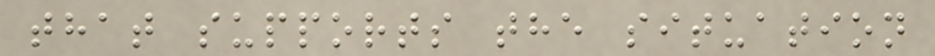that supports the situation
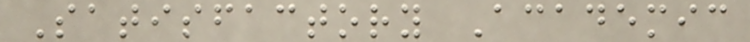Satisfactory Academic
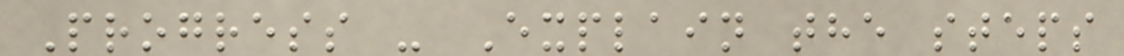Progress - Explain the steps
